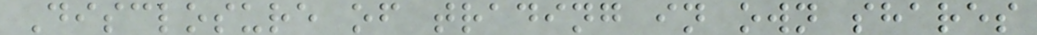Disclosure of trading in own shares
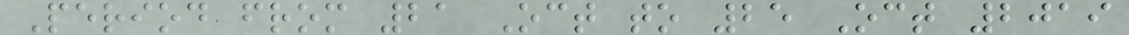Period from 21 Oct to 25 Oct 2019
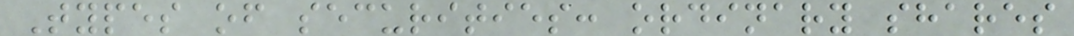Types of securities: ordinary shares
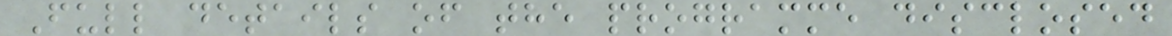Full details of the programme disclosed
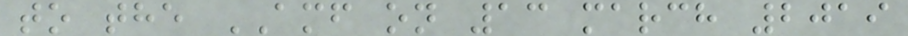to the AMF on 13 march 2019
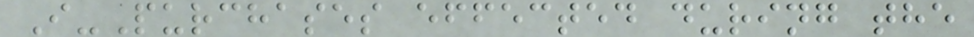I-Purchases effected during the
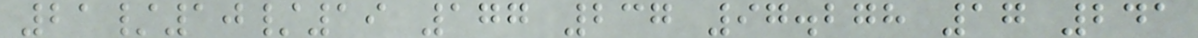21/10/19 177 237 97.278 17 241
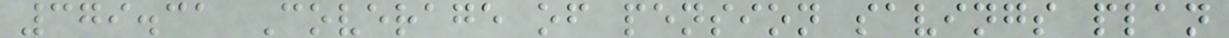379.31 Coverage of pension savings plan
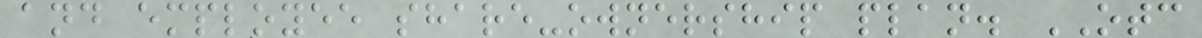and employee share-ownership plan. OTC
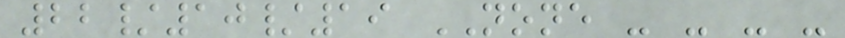22/10/19 NONE - - - -
